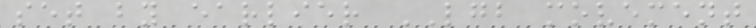set by earlier LGB movement
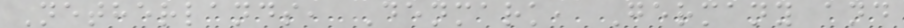Netherlands, Denmark, Germany and
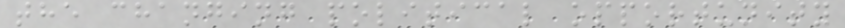the changing political opportunity
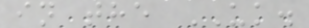in the UK.
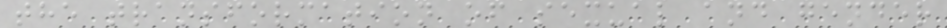the transformation of sexual and gender
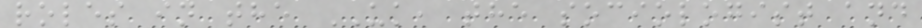roles in the UK, the sociologist and
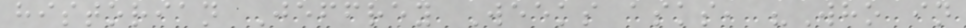historian Jeffrey Weeks asks, "Who in
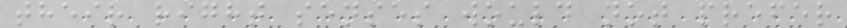their right senses would not prefer
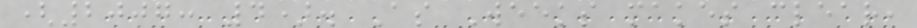(2007: 4). As Weeks makes clear,
